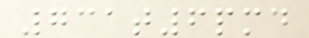731t6pmd
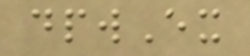dpwEx
